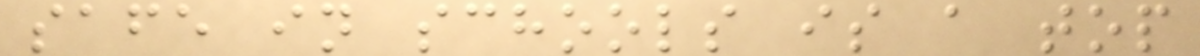safe in schools is a top
